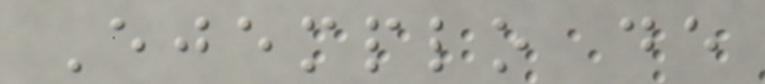Ejemplo de
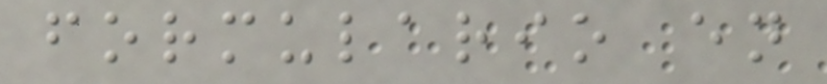formulario en
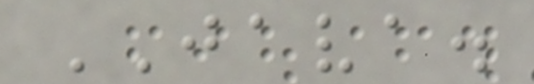JAVA.
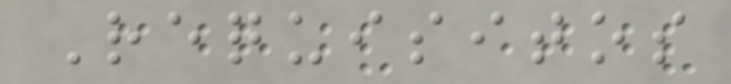Requisitos
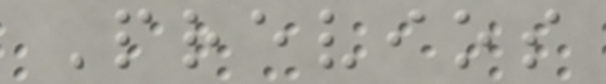Previos
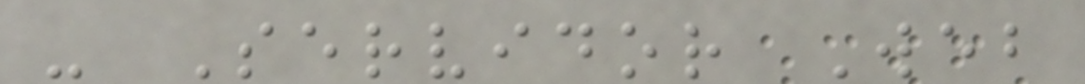- Servidor Web
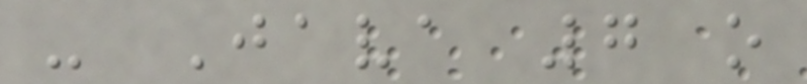- Java 7 o
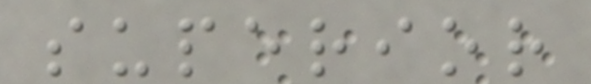superior
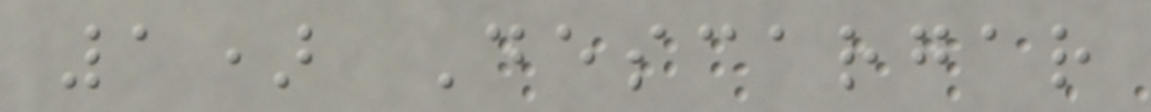1) Descargar
